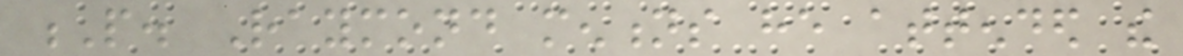P. Raymond mentions he attended the
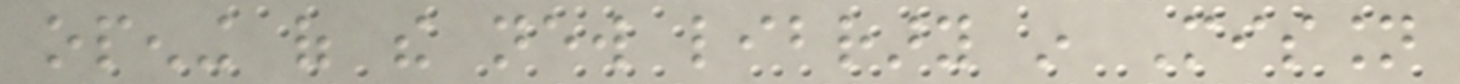opening of the new library in Mission
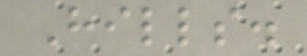Hills.
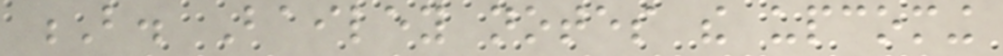B. Bailey notes the upcoming
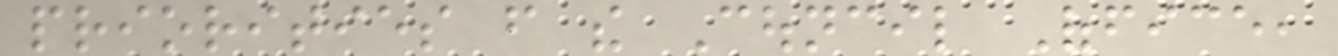priorities from the Council Office,
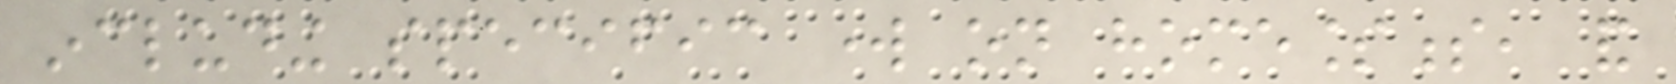including specific work on homelessness, and
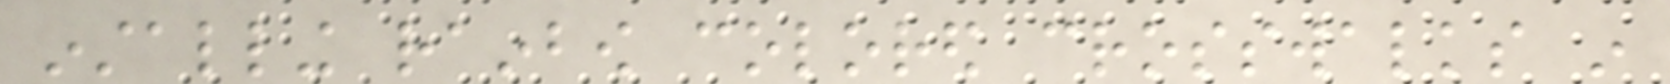installing rainbow colored crosswalks in
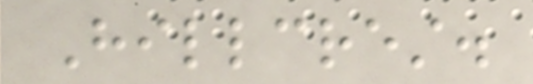Hillcrest.
